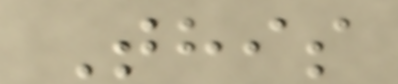This
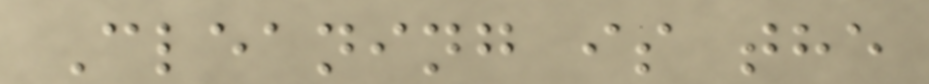Cleaning is the
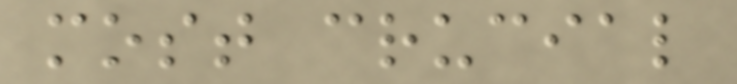most crucial
